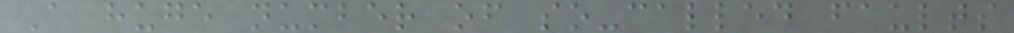A huge number of so-called faults
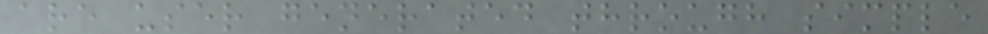are user generated through simple
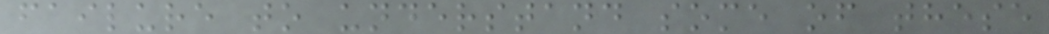failure to understand some of these
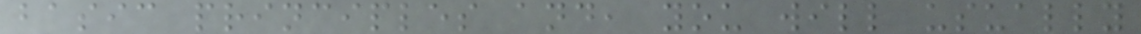basic principles and, you will usually
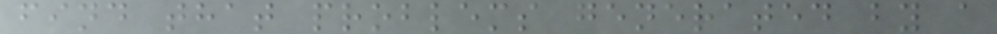find that problems generated by a
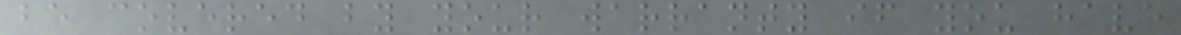be covered by your warranty if you have
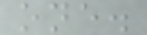one.
